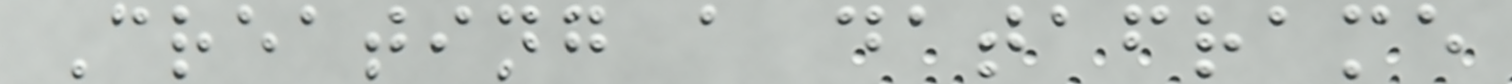Creating a dataframe
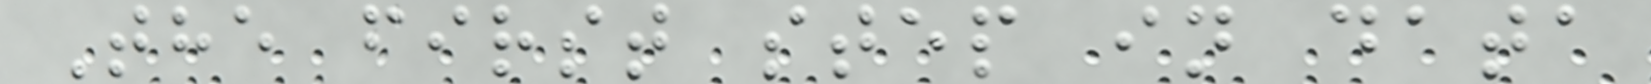The first step in data
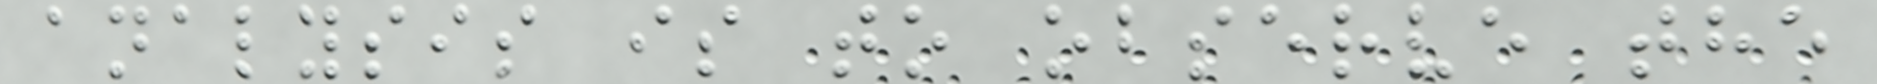analysis is to observe the
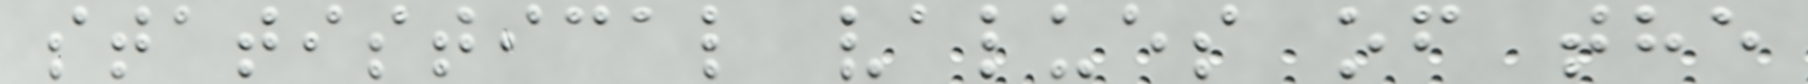statistical values of the
